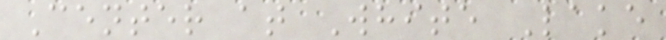Center at White Lake
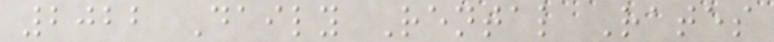2022 Daily Rental Rates
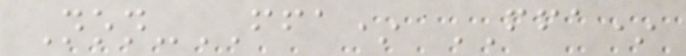Non-FFA* FFA*
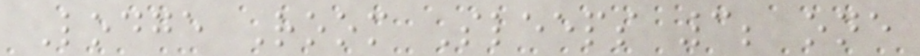Lodge Room Sleeps 3; one
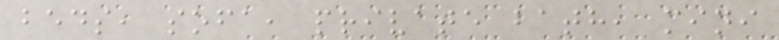beds, sofa, private bath, mini
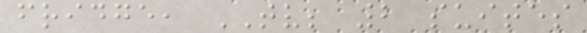fridge, TV; 2 suites
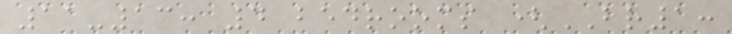11-13: 4 bedrooms (BR1:
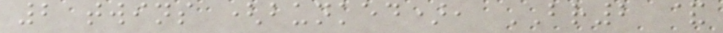2 twins (bunked), BR2 &
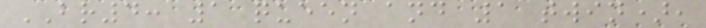BR4: 1 queen and 1 twin),
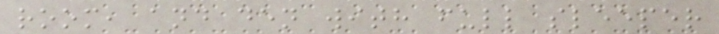room, and den with full sleeper
